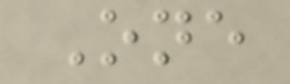One
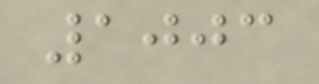1003
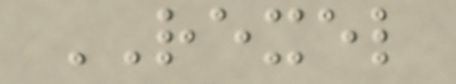REXEL
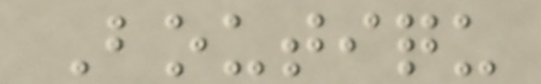Boutiqu
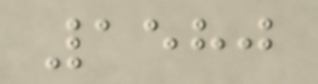1580
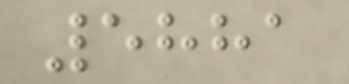5881
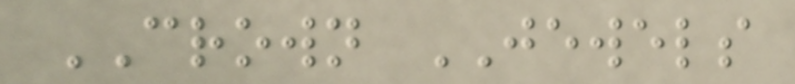CROWN JEWELS
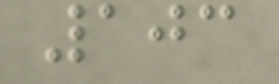103
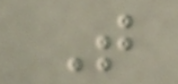T
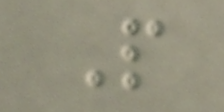P
